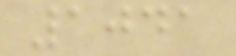1041
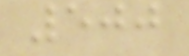500
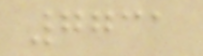7731
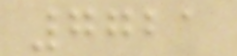7721
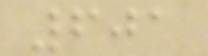601
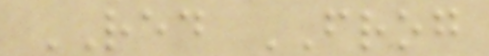RED FROG
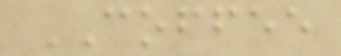COFFEE
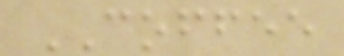COFFEE
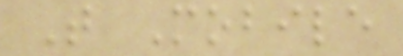T Mobile
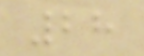28
